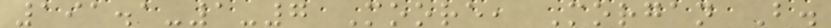191.1-1-7 Moore, Morgan B.
